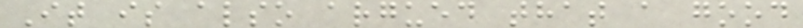It is also argued that a good
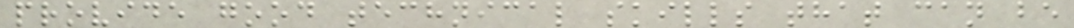provide good technical skills that can be
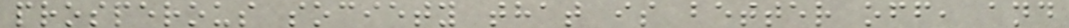prosperous society that is better off, and
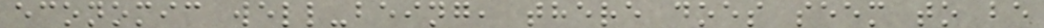economic well-being, there does seem to be
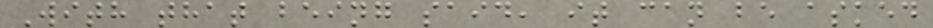With that being said, it can be asked
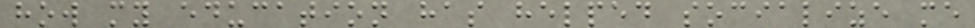how my education has helped socialize me
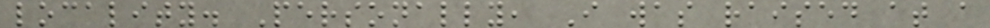locality. Personally, I was raised at a
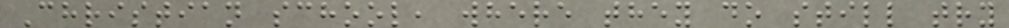Christian school, where they do still try
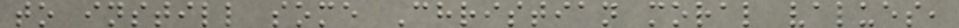to instill some Christian moral values,
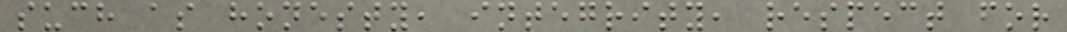such as honesty, integrity, respect for
